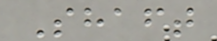Shaft
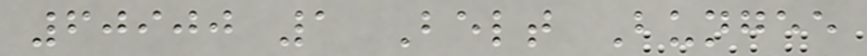60900 1 Belt Bungee
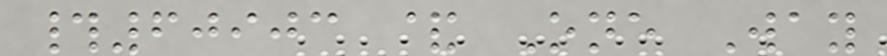#60903 & One Way
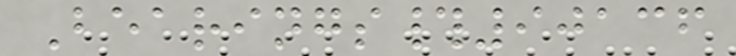Bearings#90136
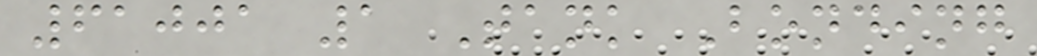61001 1 Tank Bonding
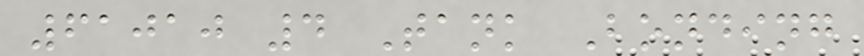61010 4 Tank Bonding
